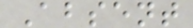Absent
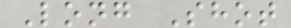Long Shot
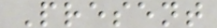Present
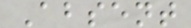Absent
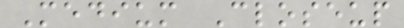Medium Closeup
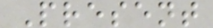Present
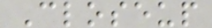Closeup
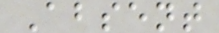Absent
